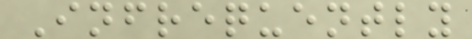Infrequently
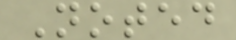Noted
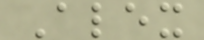Alex
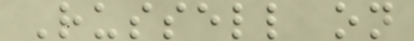Russell on
